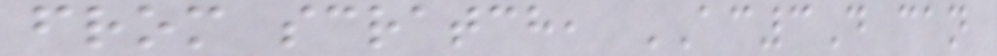from scratch, AC3D can
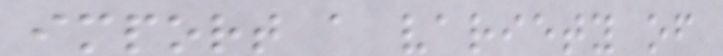import a variety of
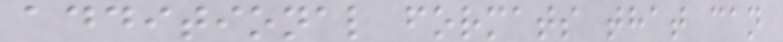additional formats that can
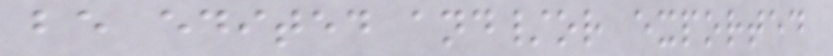be edited and/or exported
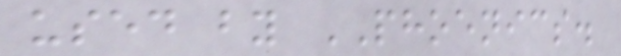used by PHOENICS.
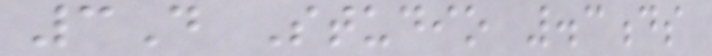3D Studio .3ds
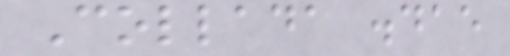Collada .dae
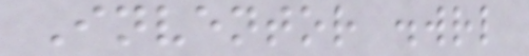Inventor .wrl
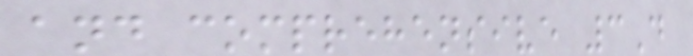and comprehensive 3D
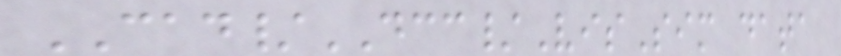CAD/DCC/VisSim data
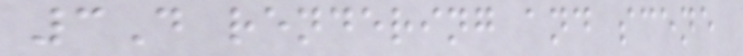3D rendering and scene
